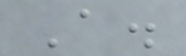A.
